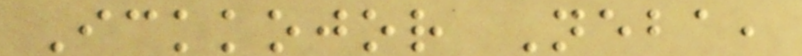Ickkojor Neba,
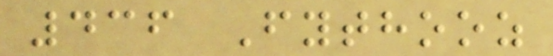436 Fythooz
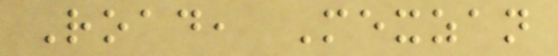Road, Mexzan
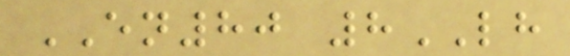EN80 8LH
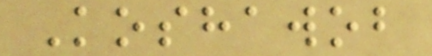Koshawob
